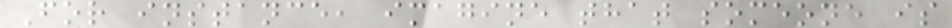For instance, imagine that someone is
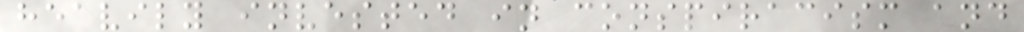heavily invested in conspiracism and
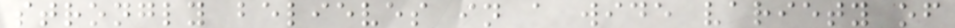strongly believes in a wide variety of
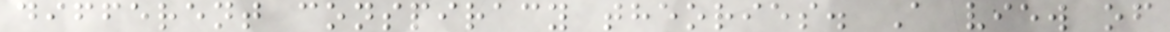different conspiracy theories. A view of
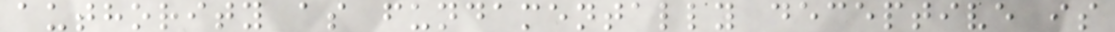authority as fundamentally deceptive is
